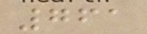761
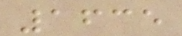1635
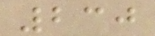230
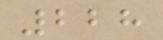228
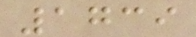1739
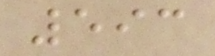593
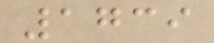1739
